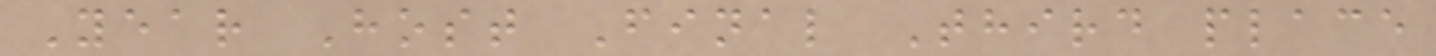Year Host Final Third place
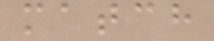match
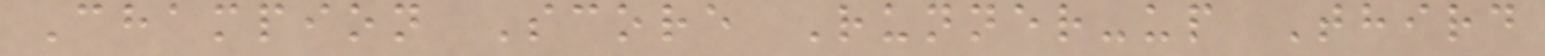Champion Score Runner-up Third
